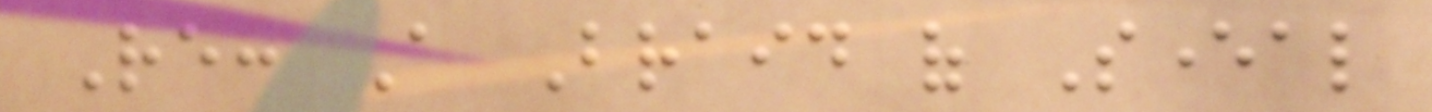Re: A Braid of Several
